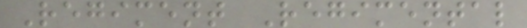Regiment Regimental
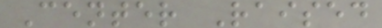Center Raised
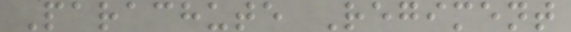Parachute Regiment
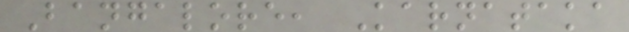Bangalore, Karnataka
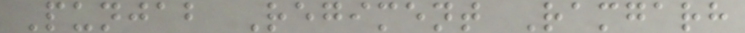Punjab Regiment Ramgarh
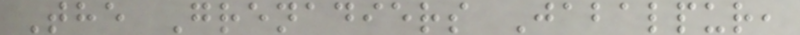The Grenadiers Jabalpur,
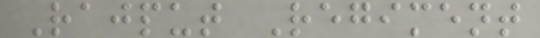Rajput Regiment
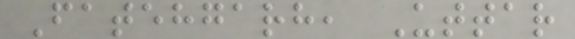Fatehgarh, Uttar
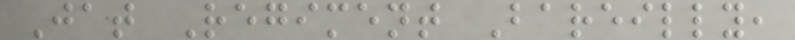Jat Regiment Bareilly,
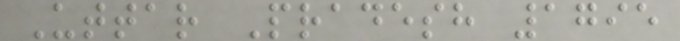Uttar Pradesh 1795
